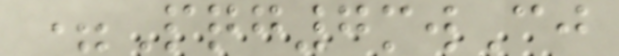=Pqg7mwCj
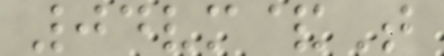04vm&T
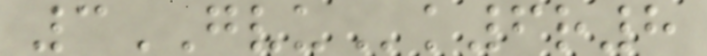3GVUk6r8
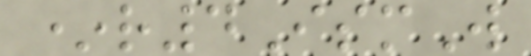*r4IsmW
